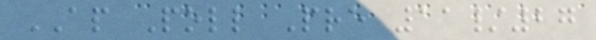AP Poll Pre 11/27
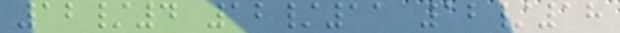12/4 12/11 12/18
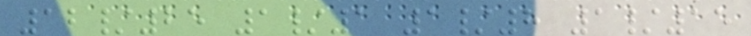12/25 1/1 1/8 1/15
